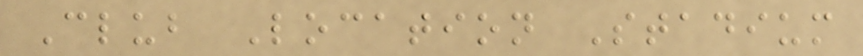Club Location Stadium
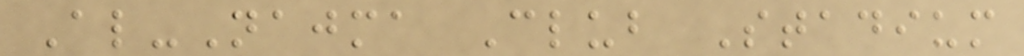Al-Najma Club Stadium
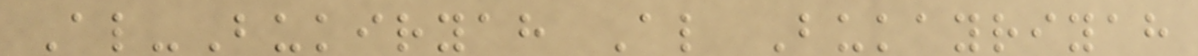Al-Bukiryah Al Bukayriyah
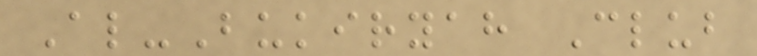Al-Bukiryah Club
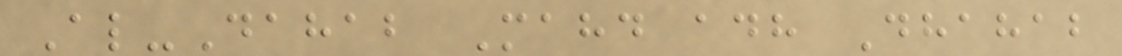Al-Dahab Mahd adh Dhahab
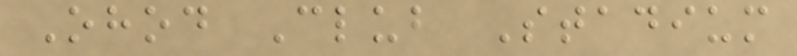Ohod Club Stadium
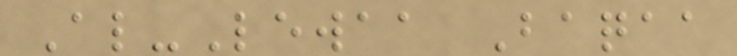Al-Lewaa Baqaa
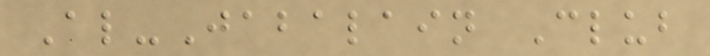Al-Jabalain Club
